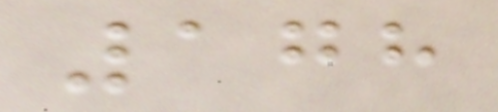178
